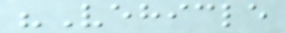"Vehicle
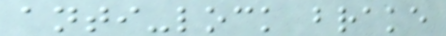anti-lock brake
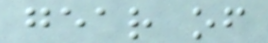gear of
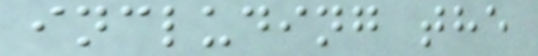including the
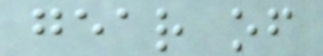gear of
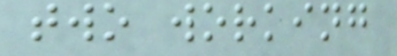two working
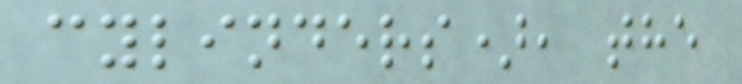cylinders), the
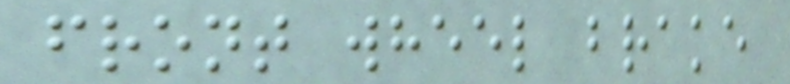front wheel brake
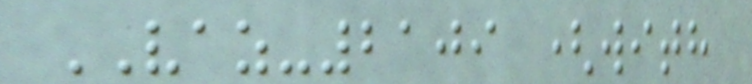VAZ-2109 (with
